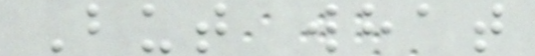But what
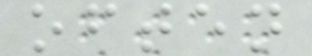often
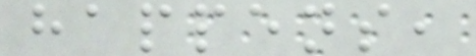happens,
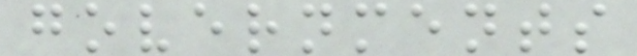governments
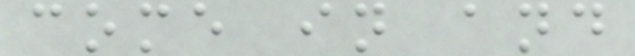come in and
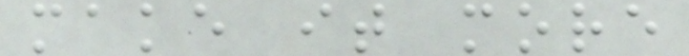make it more
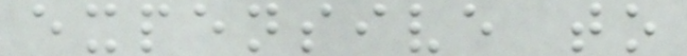expensive to
